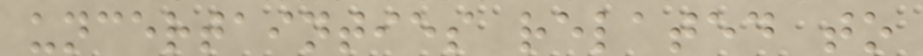uncertainties related to
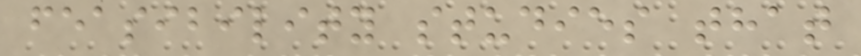feasibility studies that
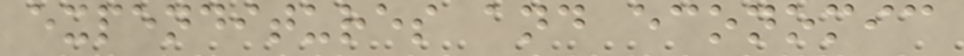expenditures and economic
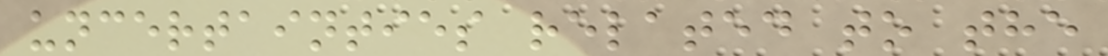uncertainties related to the
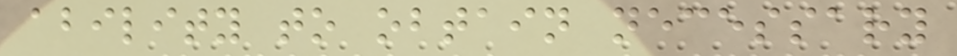ability to obtain necessary
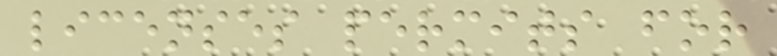licenses permits for
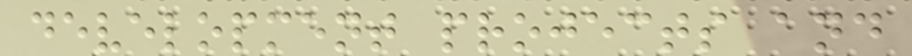development projects and
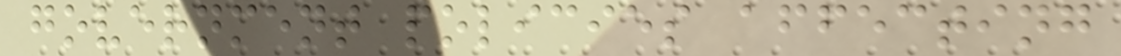government policies affecting
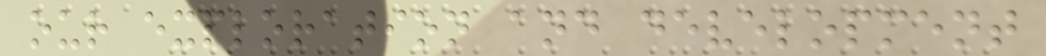our exploration and development
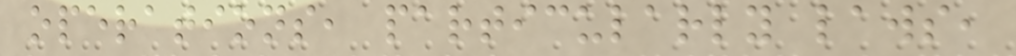operations, particularly laws,
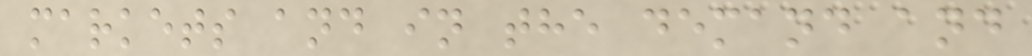markets and in the demand and
